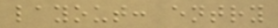layout: entry
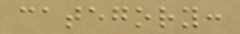category:
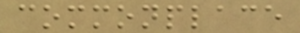commonplace
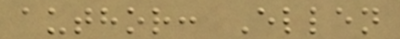author: Ellen
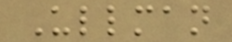Ullman
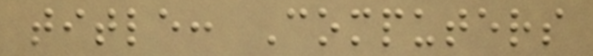title: Computers
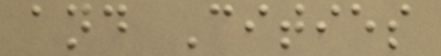and Cities
